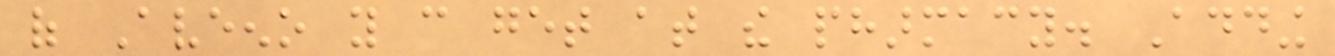of Aveeno you can get at the pharmacy. Adding
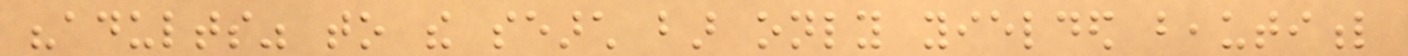"adults" to the search bar only yielded beautiful
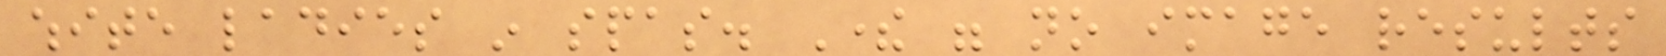white ladies in spas. There were no image results
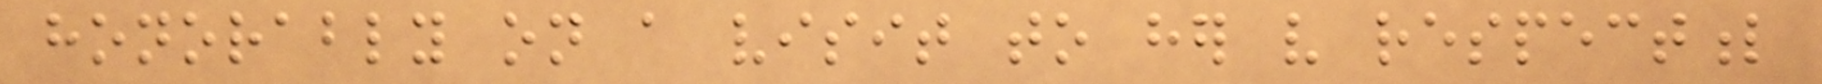honorably on a visit to her very respectful
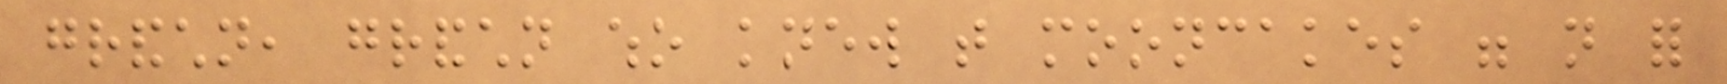grandchildren, grandchildren who knew that mooncakes were not for
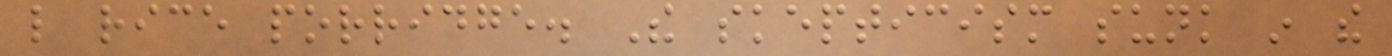like rice porridge. The skepticism sunk in the
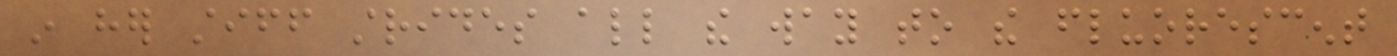in her stiff strides all the way to the fluorescent
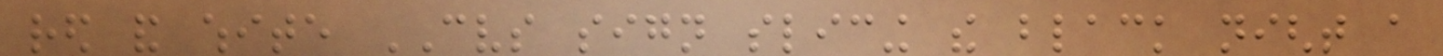red and white CVS sign slicing the black night a
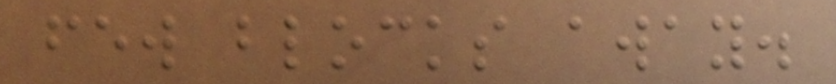few blocks away.
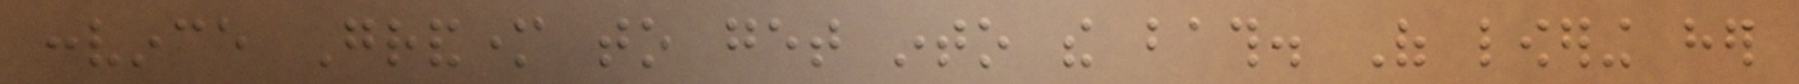convince Grandmother to get into the bath. Of lowering her
